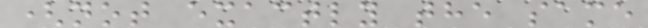(not exactly the same
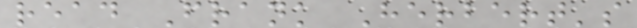read Frank Herbert's
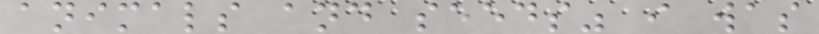animals and seeds" i was
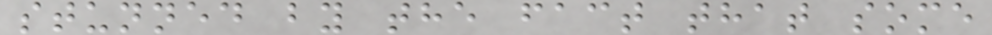stunned by the fact that some
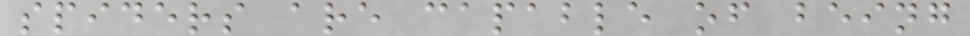spiders are capable of being
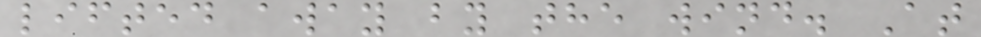lifted away by the wind. At
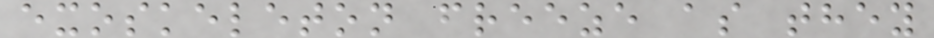exoskeleton freeze as they
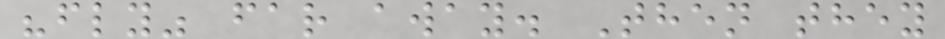"fly" far away. Then they
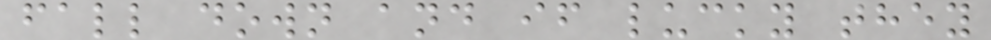fall down and if lucky they
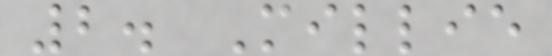2. Millie
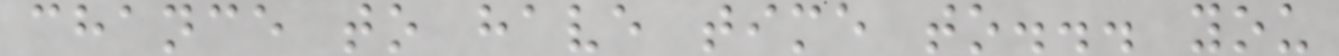chance to have time to... you
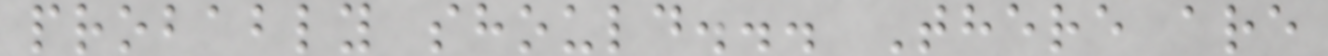probably should... There are
